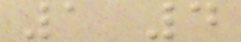1 4
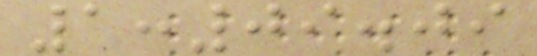1:09.09
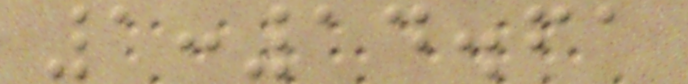1:14.61
